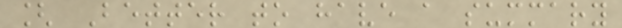[ Better to have a summary
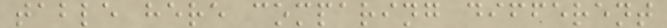table here comparing different
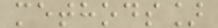methods]
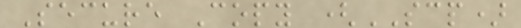Secure Copy (SCP)
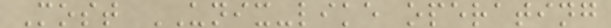Most UNIX-like operating
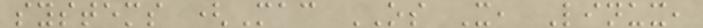systems (Mac OS X, Linux,
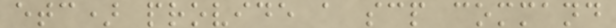etc) provide a scp command
